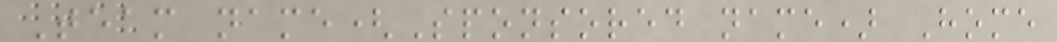Team name(Sponsored name) Home
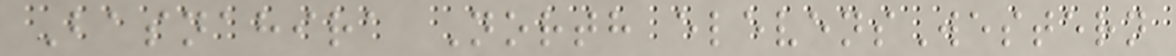Basnahira North elevensWestern
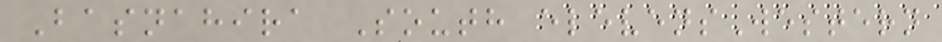Basnahira South elevensWestern
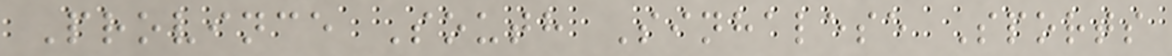Province South Sinhalese Sports
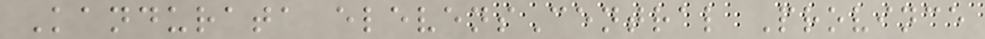Kandurata elevensCentral Province
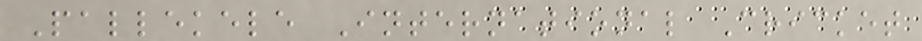Pallekele International Cricket
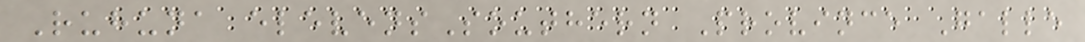Ruhuna elevensSouthern Province Galle
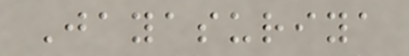Jayasuriya
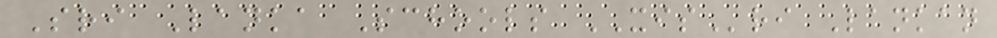Sri Lanka Schools XISri Lankan
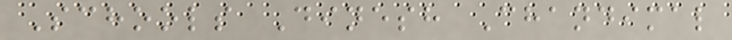Schools Dinesh Chandimal
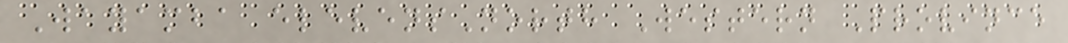Wayamba elevensNorth Western Province
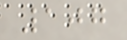107
